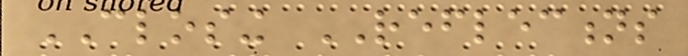CLOSING REFLECTIONS
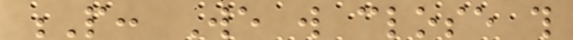P: We will close this
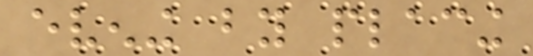evening by placing
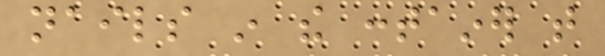nails in the container that
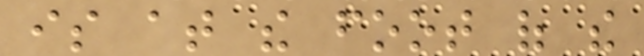is at the foot of the
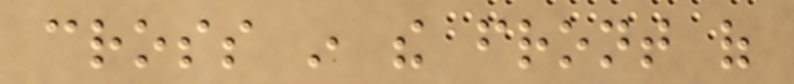cross in the front of
